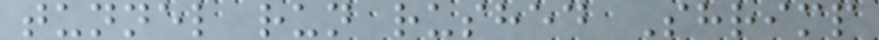tunnel run rushed Shrimp
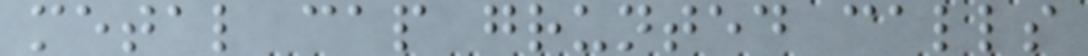metal cap grunted calls
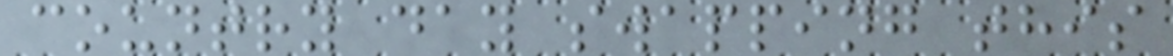country day swapping this
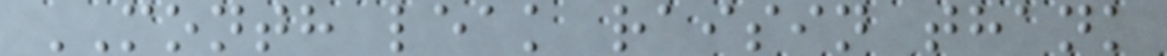MONTH leak raisin thank
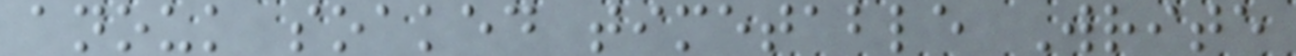anouk soaked timetable Write
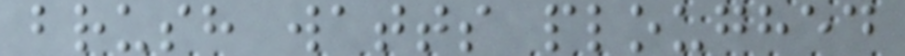brush watts ploughed
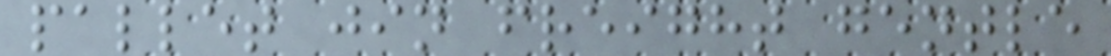pallet jin freight gentle
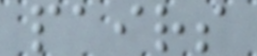pairs
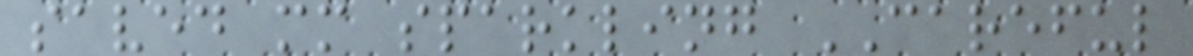saved mm sparkling CAREFUL
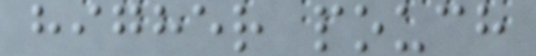higher pouch
